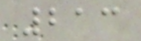213
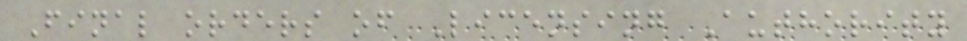Final orders of Licensing Authority
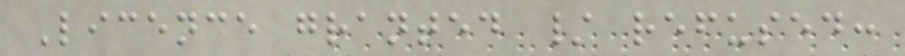Licence granted / refused:
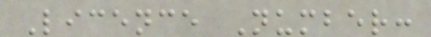Licence Number:
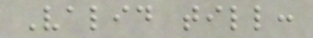Valid till:
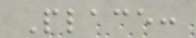Place:
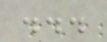...
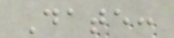Date:
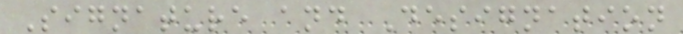Signature and Designation
